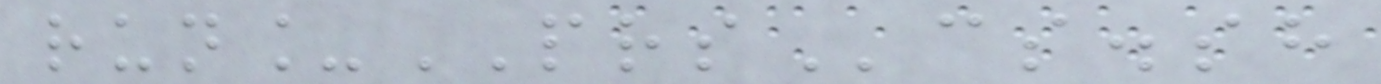run_PRScs.sh
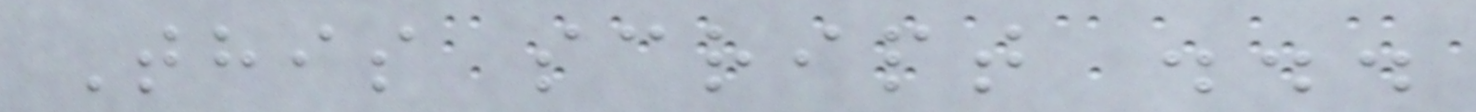This script ...
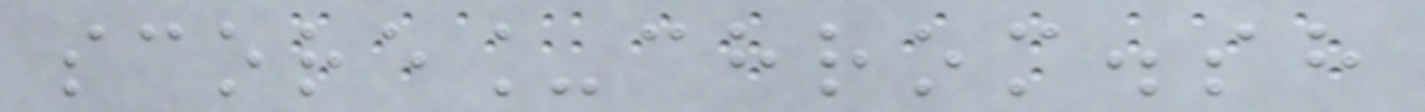score_chrom.sh
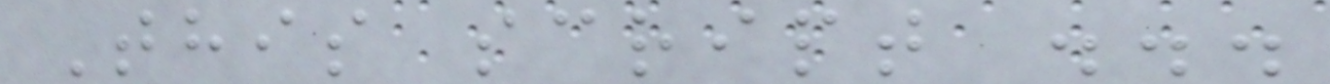This script ...
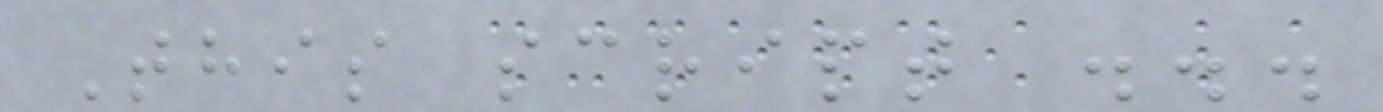This script ...
